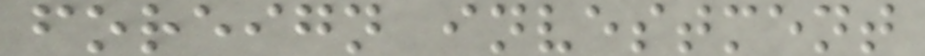foreign investment
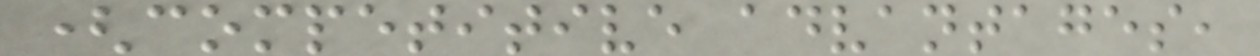(competitive advantages,
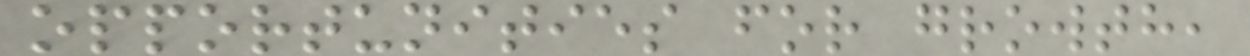opportunities for growth,
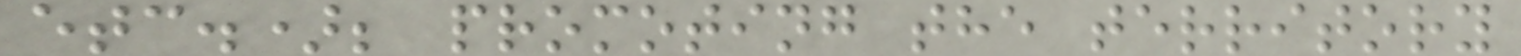etc.); promoting the territory
